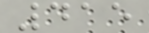415
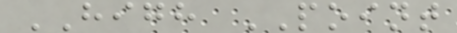HIGH POINT
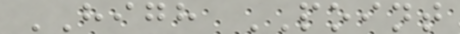HIGH POINT
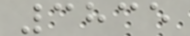3835
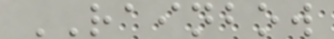RAINBOW
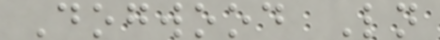Dogwood Ln
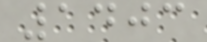1403
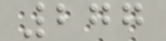277
